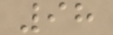98
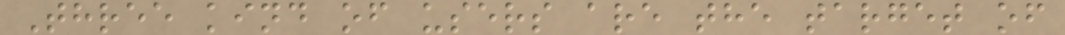Three kind of users are the target of
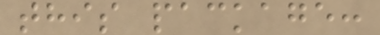this package:
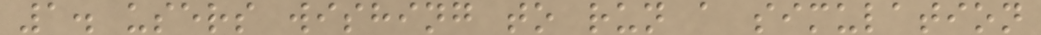1. users wishing to run a simulation
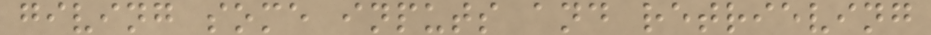giving some inputs and retrieving
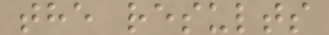the results
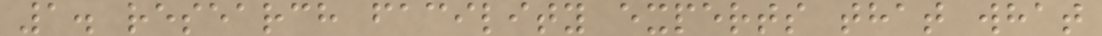1. research facility experts that what
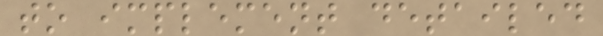to implement detailed
